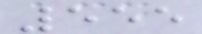555
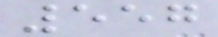557
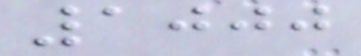1000
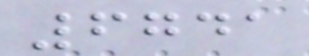6741
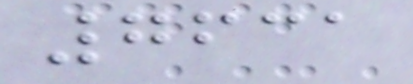7631
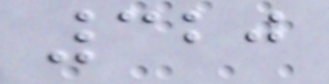320
